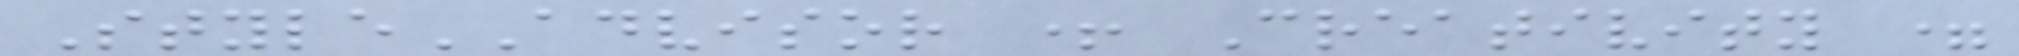StyleADVISOR + Creativity =
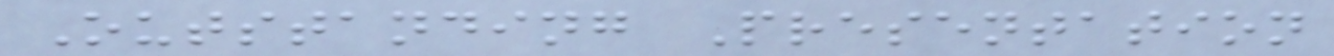Outstanding Presentation
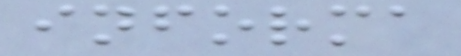informa
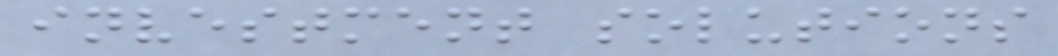investment solutions
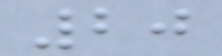20
